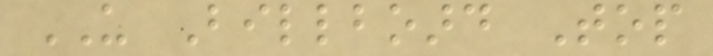US Billboard Top
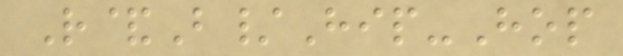R&B/Hip-Hop
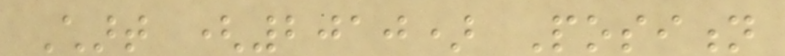Chart (2010) Position
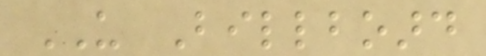US Billboard
